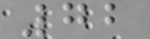72
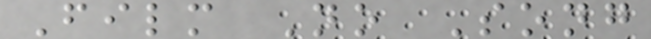Film No Song
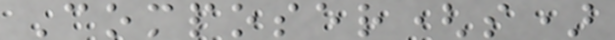Composer(s)
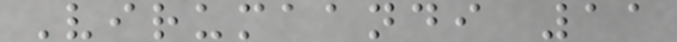Virumaandi 11
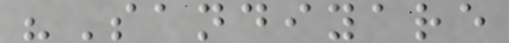"Sandiyare
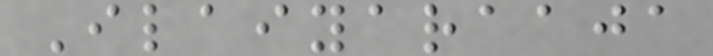Ilaiyaraaja
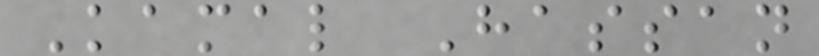Kamal Hassan
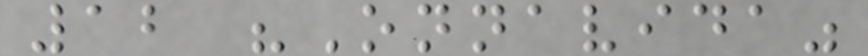12 "Onnavida"
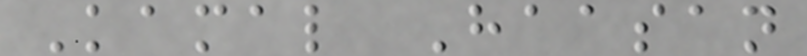Kamal Haasan
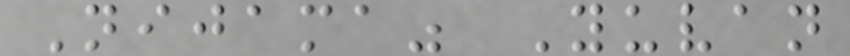Nijama" Yuvan
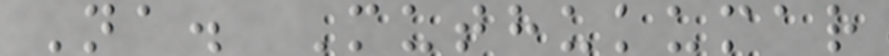Na. Muthukumar
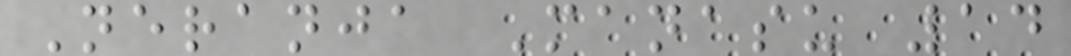Neranja Manasu 14
